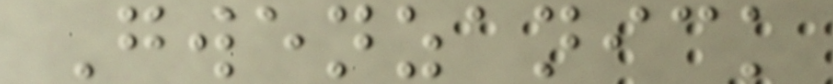Gwenzanick
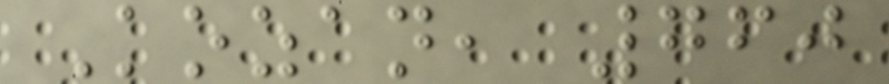Kozan, 760
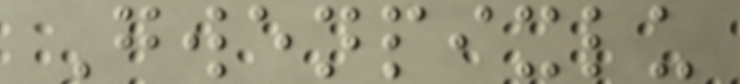Gwenpixlu
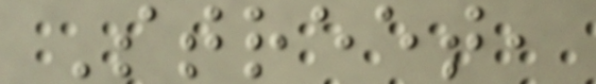Street,
